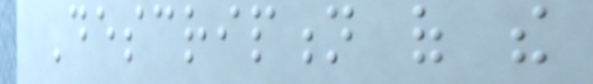Description of the
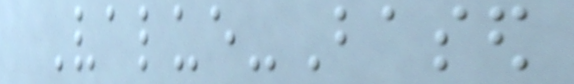Value-Based
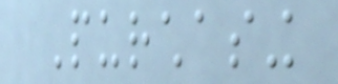Purchasing
